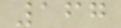167
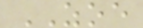ZOE
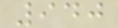940
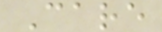Care
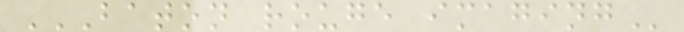BATON ROUGE IMAGING
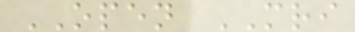OPEN MRI
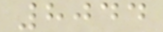8044
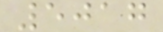5017
